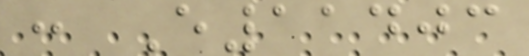: E11403
